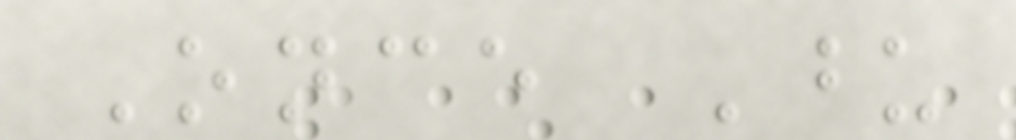Once Upon
